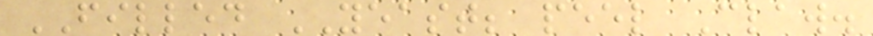FILLED YEAST; peel Claw.
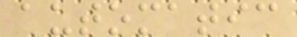automatic
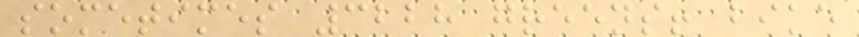sometimes 3228 greens! bike
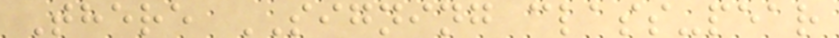There SIGNING class-pear
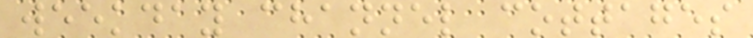weekday channel cottages
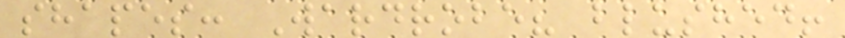shapes: Wardrobe? blushed!
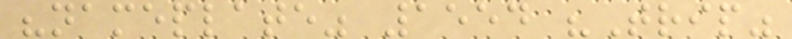"nameplate" 1554 "Trip"
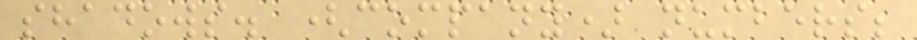shadows. (company) numbers;
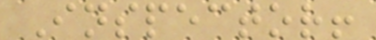Inspector!
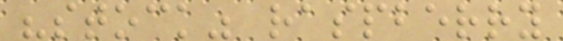"stock" raspberry
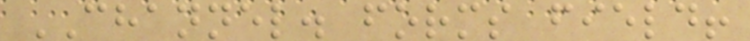CHANNEL. forms field!
